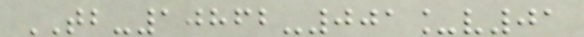TB-10862-001_v01
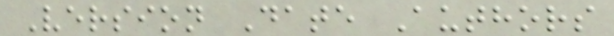Version Date Authors
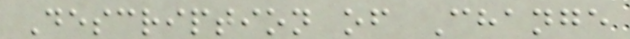Description of Change
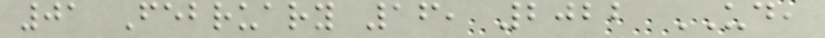01 February 16, 2022 UD,
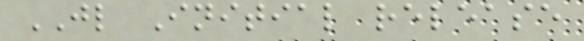JL Initial release
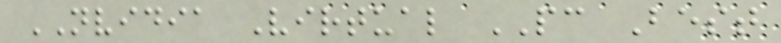NVIDIA Virtual PC Best
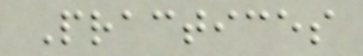Practices
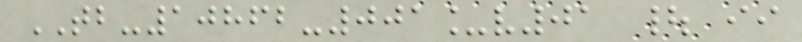TB-10862-001_v01 | ii
